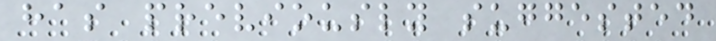has previously suggested
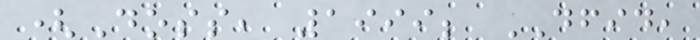(Doss, 1999; DFID,
